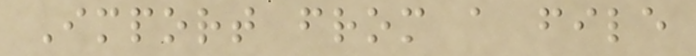Import from a file
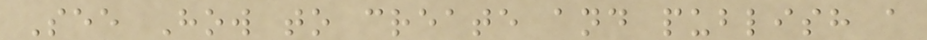See How to create and publish a
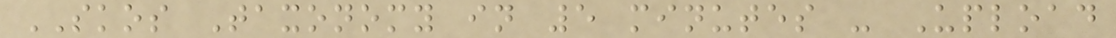SKOS Taxonomy in 5 minutes - Upload
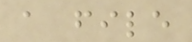a file
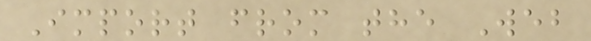Import from the Web
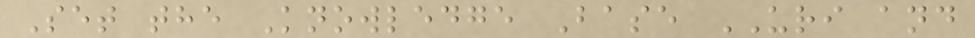Set the Knowledge Base URI and
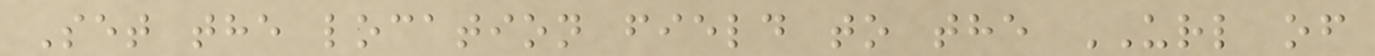Set the location field to the URL of
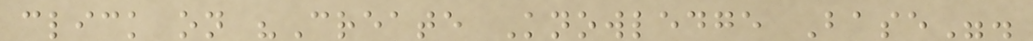click on "Create Knowledge Base".
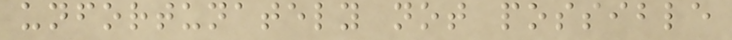unfortunately not possible
